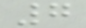7
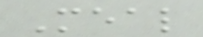Meal
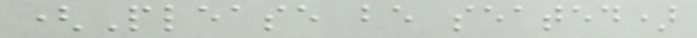(Please be seated)
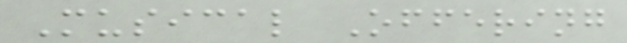Musical Offering
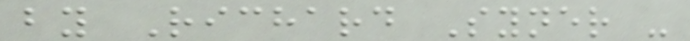by Richard Syner -
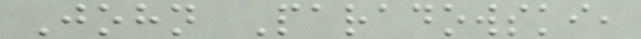John Paradowski,
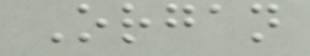Organ
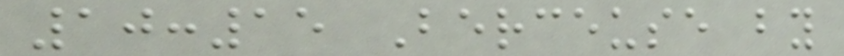10:15 Berceuse by
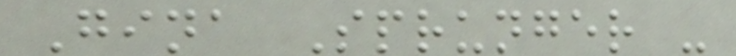Gina Sprunger -
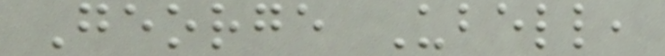George Ubell,
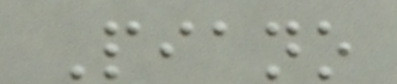Piano
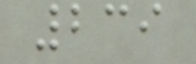239
